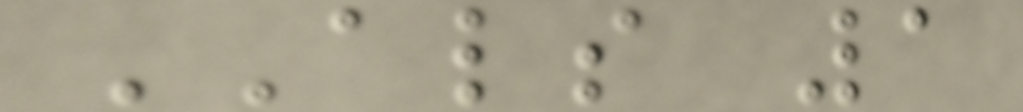ALS 1
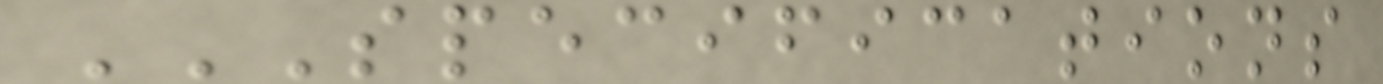SPECIFICATIONS
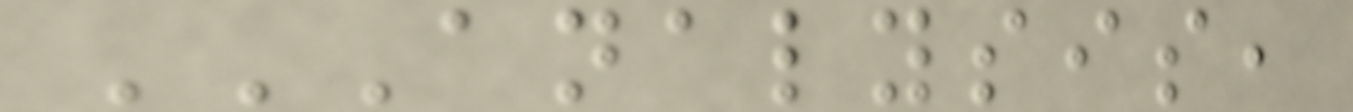ANALYSIS,
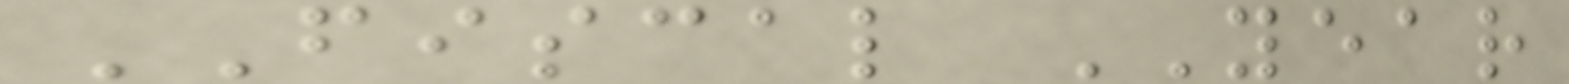FISCAL YEAR
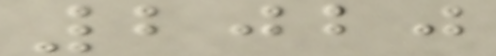2020
